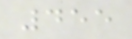455
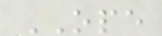OPE
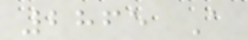2865 A
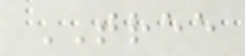TREE
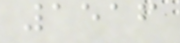1516
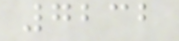7232
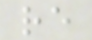re
